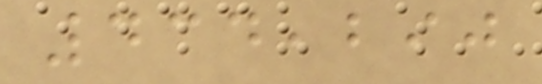434,290
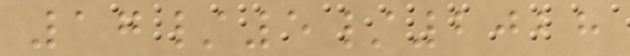17/5/2028
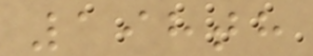198th
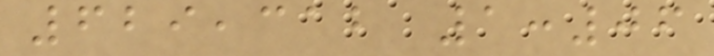629,312 1:06
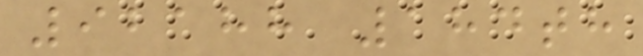92188 184th
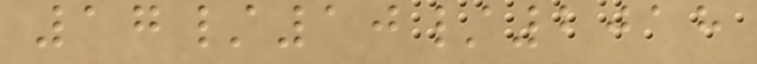17/10/2018
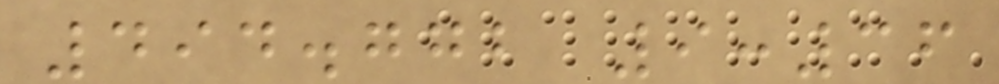494.772 9:36
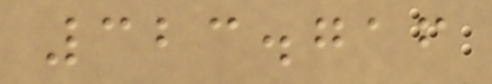323.716
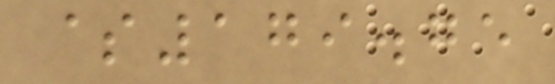$179.75
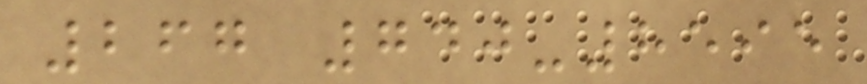267 740-8595
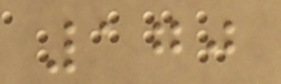170
